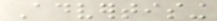Advertising
